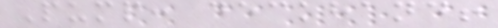Pump: deckhand!
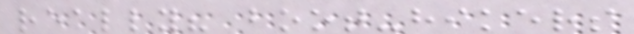really? boot-hikers
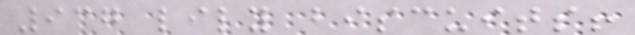937 lily biscuits!
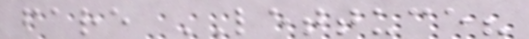fare LETTUCE?
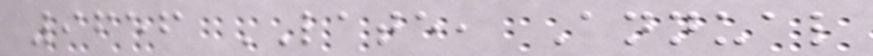9656 LATE, Annual
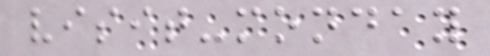visit-monday
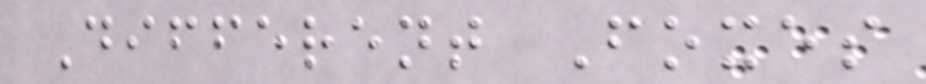Different Foxes
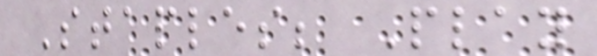Staples; Play
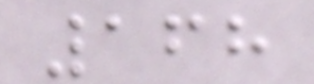168
